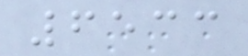6533
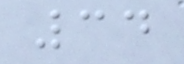34
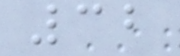32
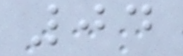04
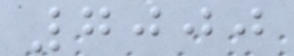7000
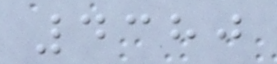4380
